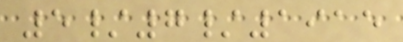5/7/1915
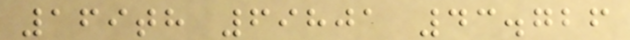169th 69801 43.726
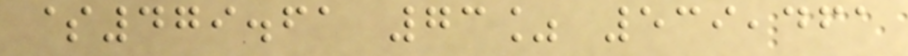$479.61 73% 539,461
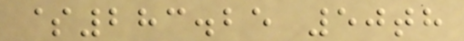$283.25 50th
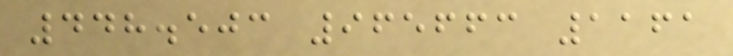448.503 965663 1161
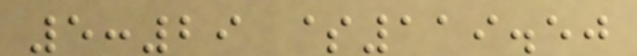5:29 $119.50
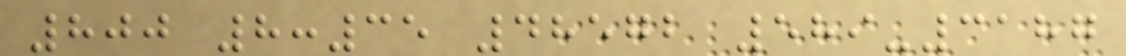800 8:35 48572 589-3187
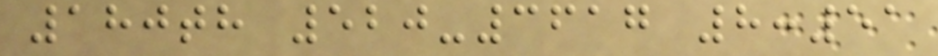180th 520-3617 8:51
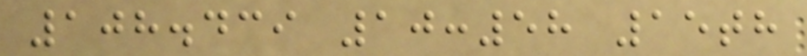108.439 10:58 15th
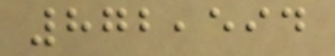872,594
